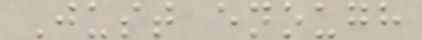Just enough
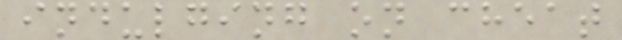indulging on cheat
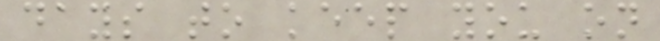days to keep you on
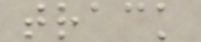track
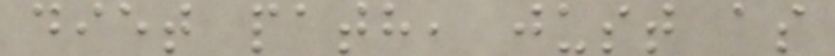diet path, just as
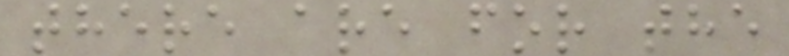there are for the
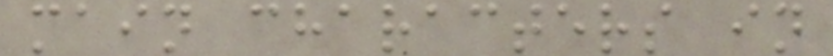main characters in
